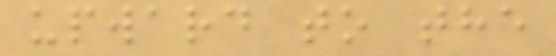upward to the
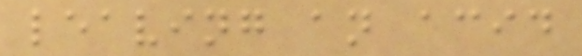leaving an acid
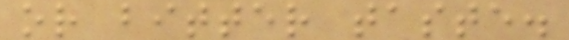or bitter taste.
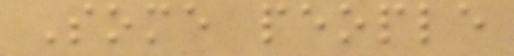Some people
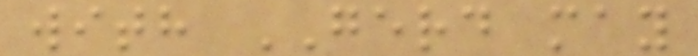with GERD may
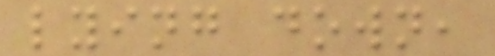lying down,
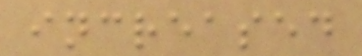increased
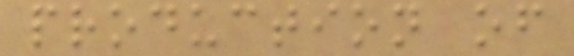production of
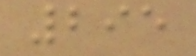295
